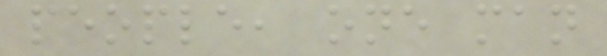people, one man
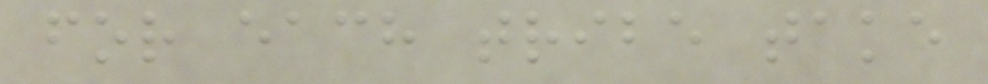for each tribe take
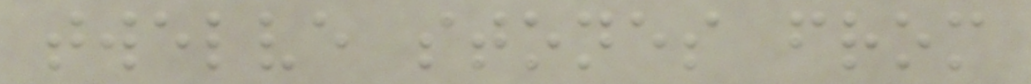twelve stones from
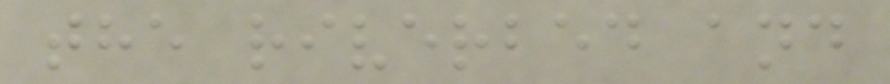the riverbed and
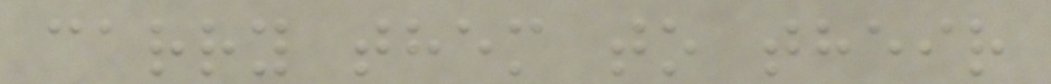carry them to their
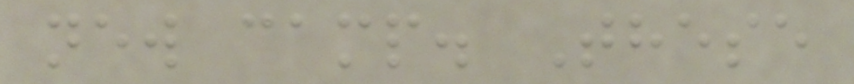new camp. These
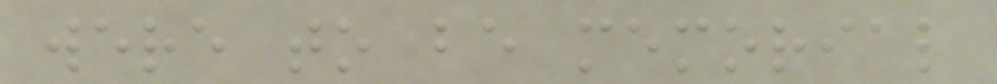were to be memorial
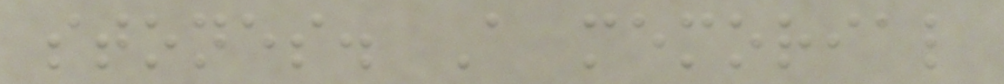stones. A memorial
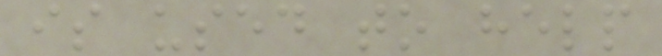is used to help
